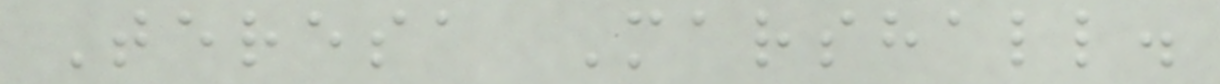Teresa Marshall.
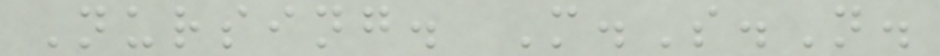Nursing. M.S.N.
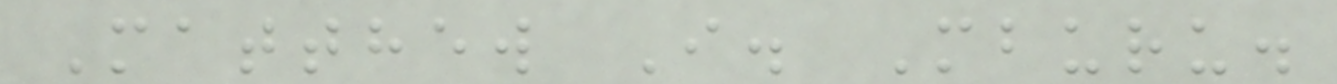Matthew I. Mburu.
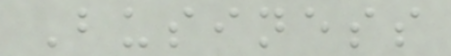Business
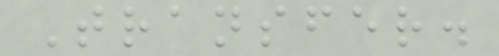Transfer.
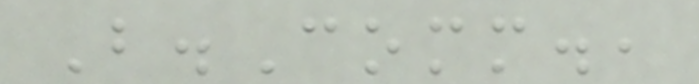B.Comm.,
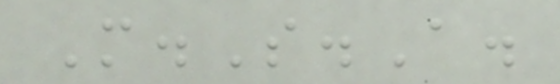M.S.A.
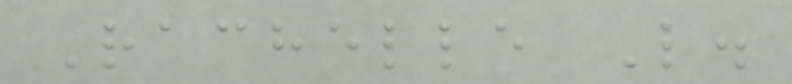Rachelle L.
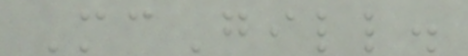McGill.
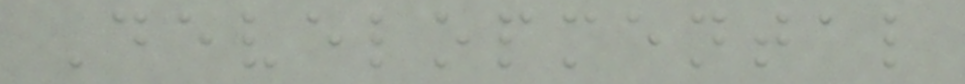Developmental
